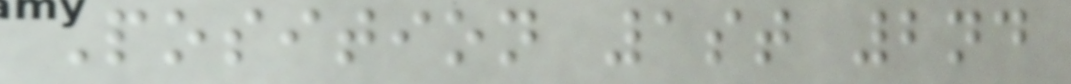Position 1st 2nd
